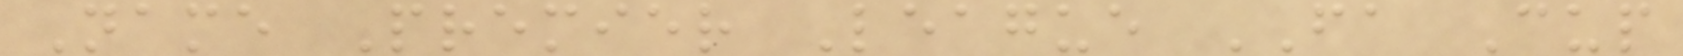Name Premier League FA Cup
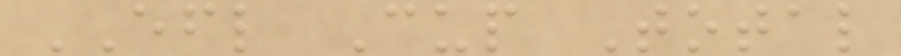EFL Cup Total
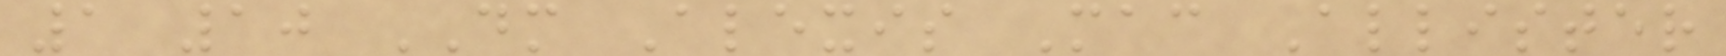1 10 DM Alexis Mac Allister
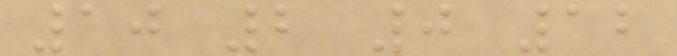10 2 0 12
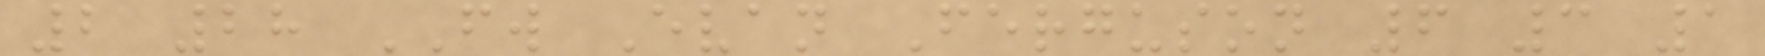2 28 FW Evan Ferguson 6 3 1
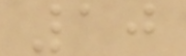10
